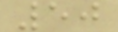50
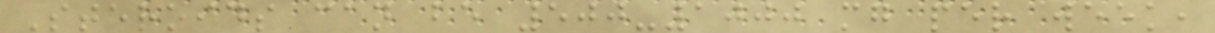Steroids can be 500-1000 mg per week,
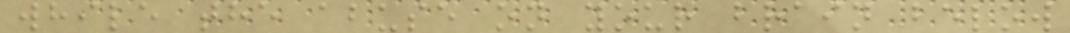while the abuse on your brain below
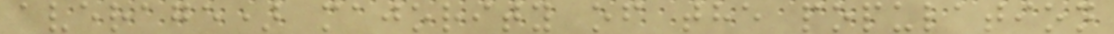average) majority of the population
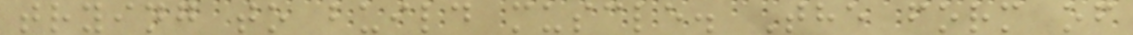trying to build muscle. The form of
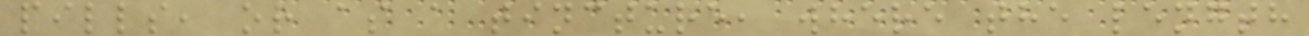pills, or as a tincture, where the length
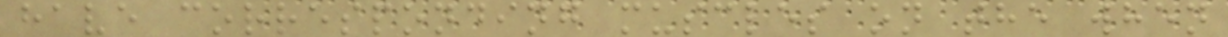have corresponding muscles on the when
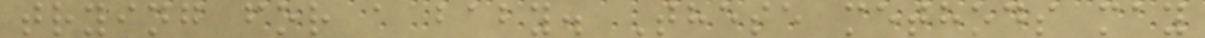trying for a baby. These methods may
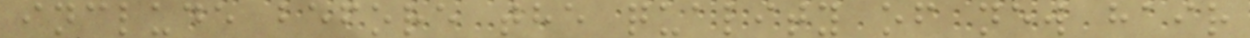include before the quality of new hair
